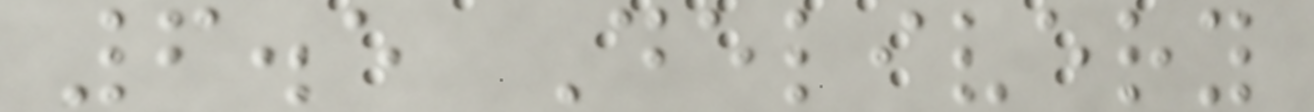6.5 Delivery
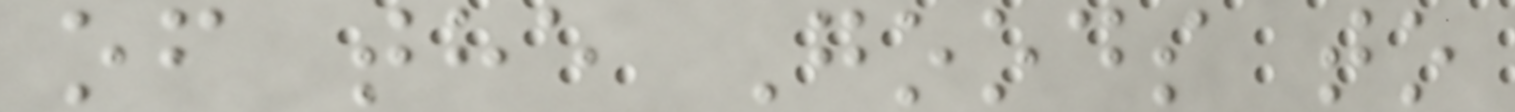of the Goods to
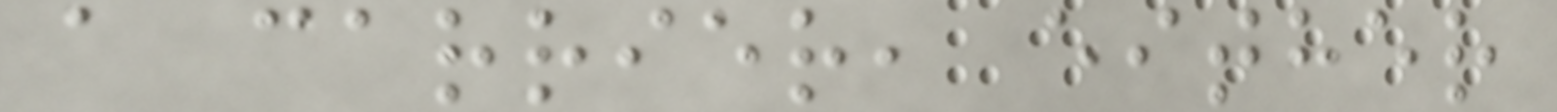a carrier, either
